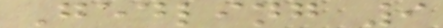Gedling 9
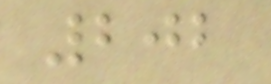202
